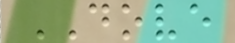DOVE
